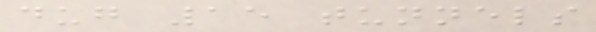dug 15 tunnels
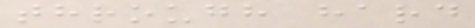through hard
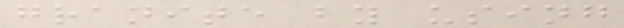granite by using
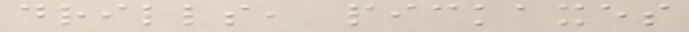drills, pickaxes
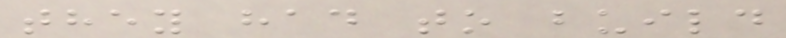they had to build
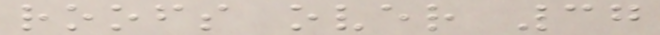roofs over 37
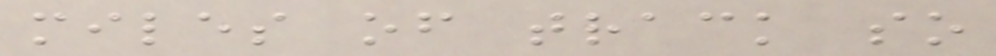miles of track so
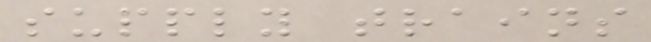supply trains
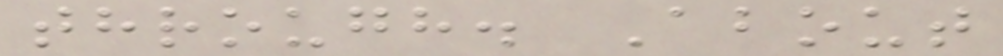through. About
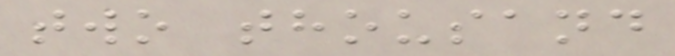two thousand
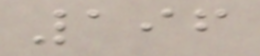196
